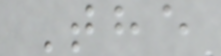The
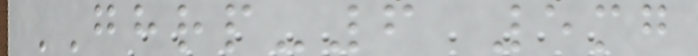GHRP-6 5mg
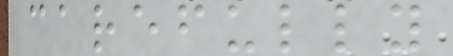carefully
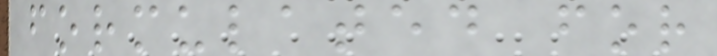formulated for
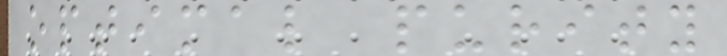optimal purity
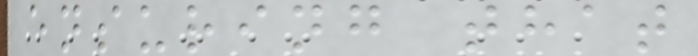ensuring that
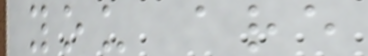you are
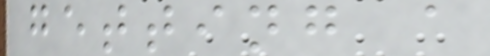getting a
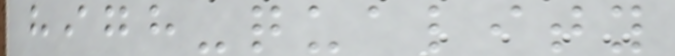high-quality
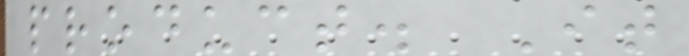product. It
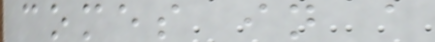comes in a
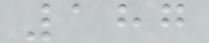187
